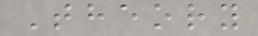Theory
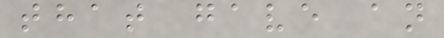that gave an
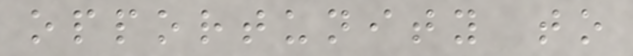opportunity to
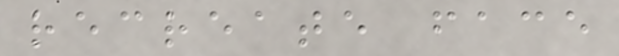recreate face
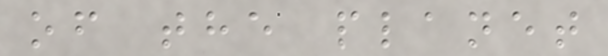of the planet
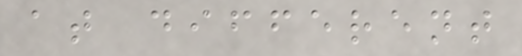at different
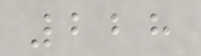228
